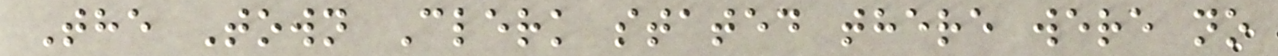The Town Clerk stated there were no
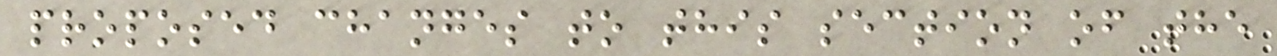proposed changes to this section of the
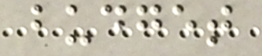budget
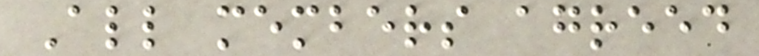All members agreed
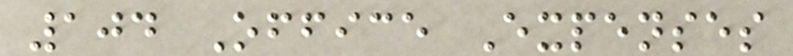104 Office Expenses
